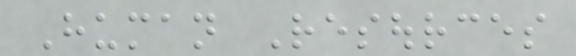Human Resources
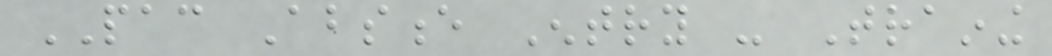PAC Absence Entry - Training
